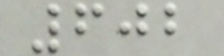602
